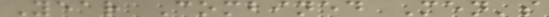Year Combined Men's
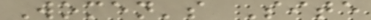Women's Site
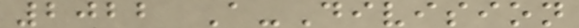2022 A-Division
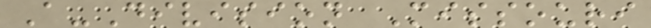A-Division Missouri
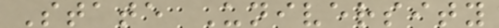State University
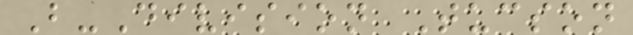B-Division Tucson
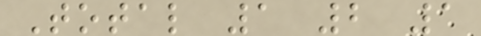Total 1 2 1
